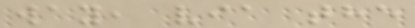way, via the
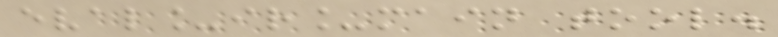eval_ir_main tool.
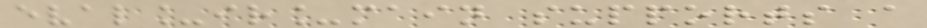eval_ir_main supports a
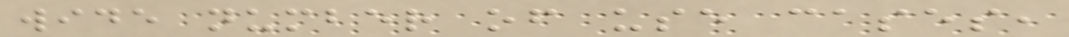wide number of use cases,
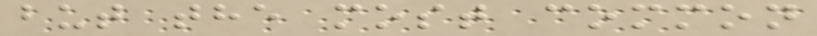but the most common
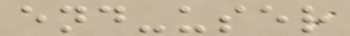end-user
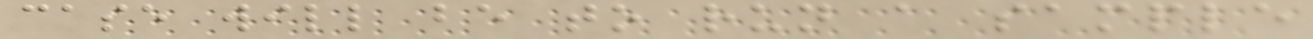case will be to run a sample
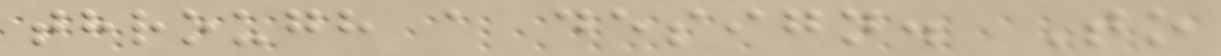through a design. To
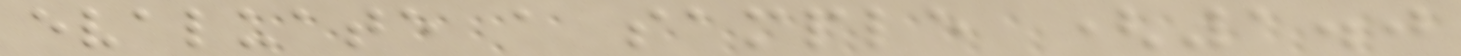evaluate a sample (1.0
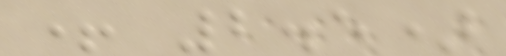+ 2.5)
